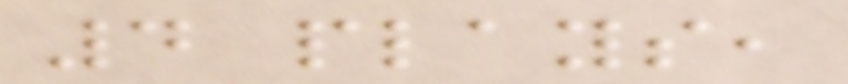4 plays,
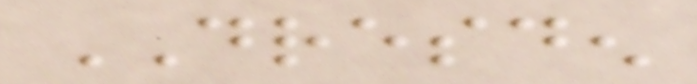DRESDEN
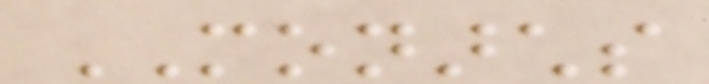MONARCHS
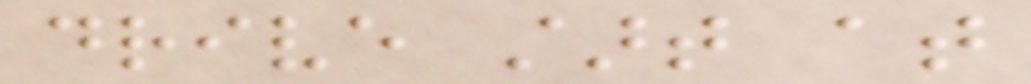drive start at
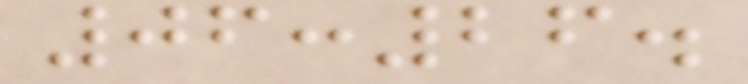06:26.
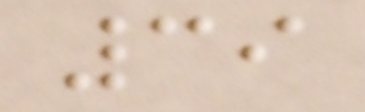39
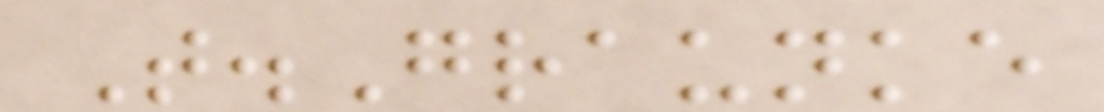T.Graunke
